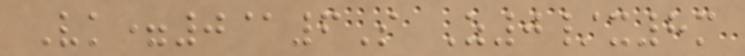Vk=0@6S Z0/x8m
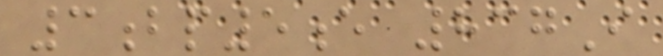3bp5e 837I
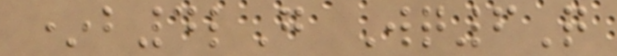*b4lG Wq6Q
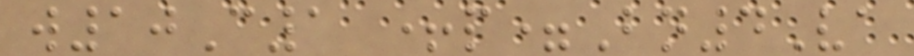w10C1 +p=Bn4Va
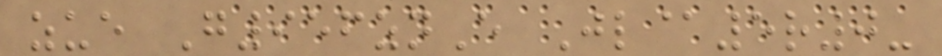zue G956znE Jl@5r0-
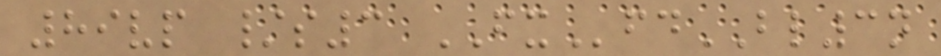89vp /s3 FXfdBL3n
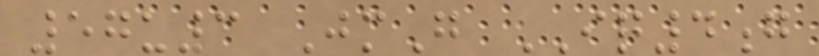57u3 JmG IQ4g
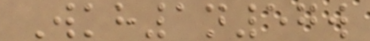Wkh1n57w
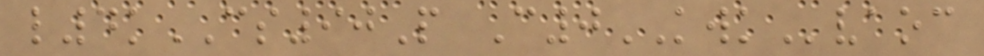l4kCS90P C0KWKvaoc
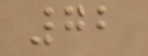72
